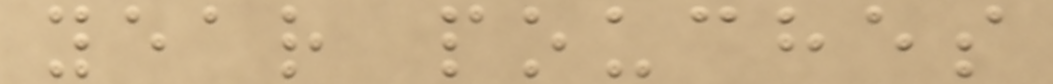year pouches
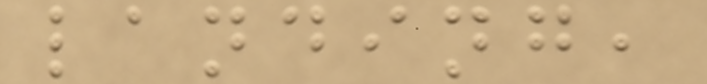landing,
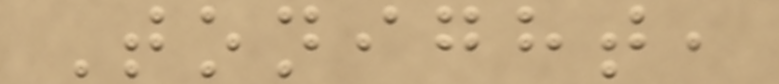Tonight,
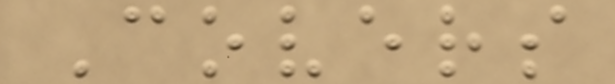Covers
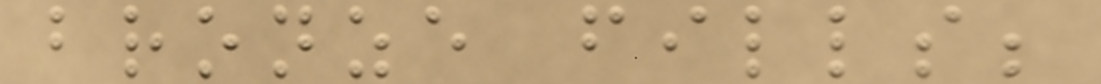bronze fills;
